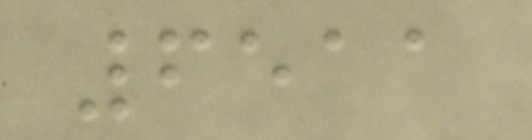6511
